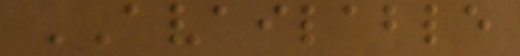AVAILABLE
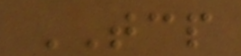TCP
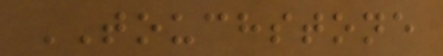TOUCHSTONE
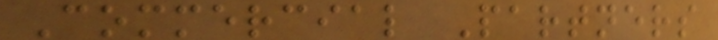Commercial Partners
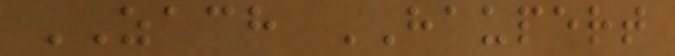ZACH HAUPERT
